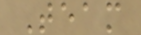Team
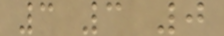3 3 0
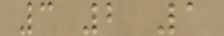3 2 1
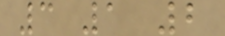3 1 2
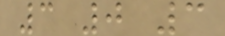3 0 3
